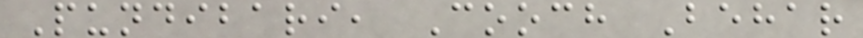Pundibari, Cooch Behar
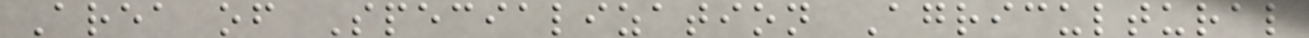Area of Specialization Agricultural
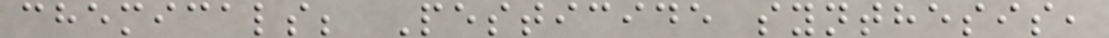chemicals; Pesticide synthesis,
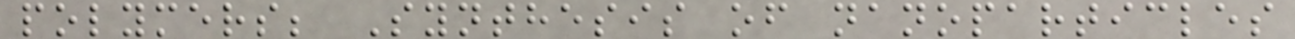polymers; Synthesis of nanoparticles
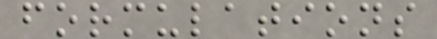formulations
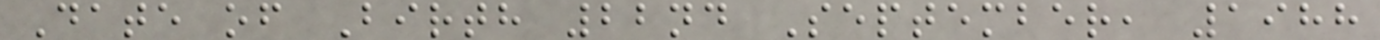Date of Birth 22nd September, 1988
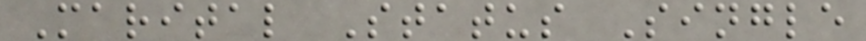Marital Status Single
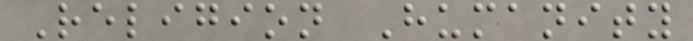Religion Humanity
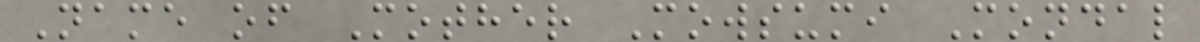Name of Mother Mowsumi Mondal
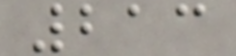213
